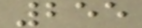255
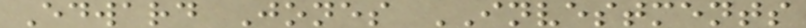Edward Jones INVESTMENTS
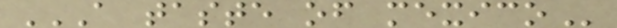A TASTE OF MEXICO
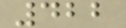422
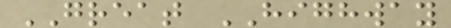GREAT HIGHWAY
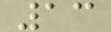13
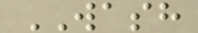WASH
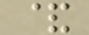&
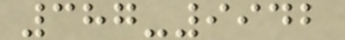387-9942
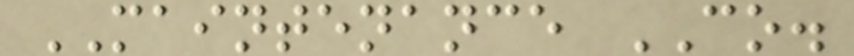MAINTENANCE CO.
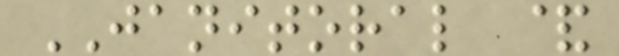JANITORAL &
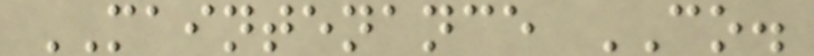MAINTENANCE CO.
